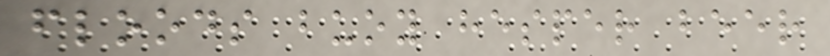floods buoy hesper beer
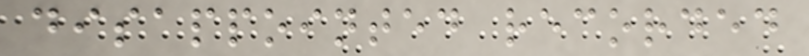disappointed recorded
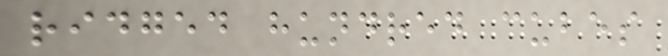ridged hundred cubes
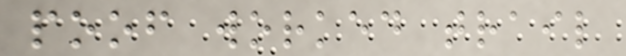poof worked trail
